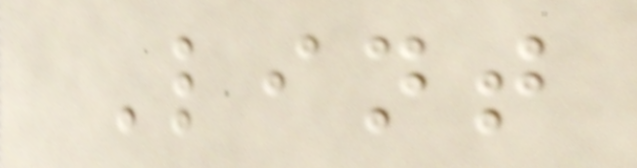Lint
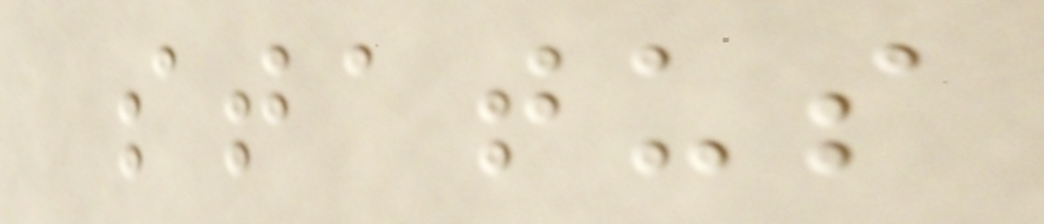status
